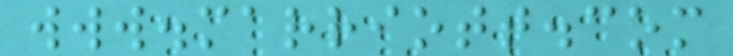www.marriott.com
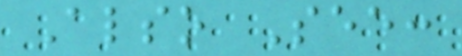Also See:
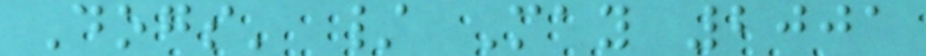Dogs' / May 2001
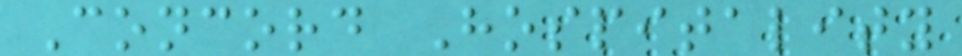Concord Hospitality
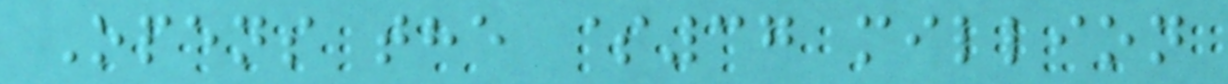Opens the $37 million
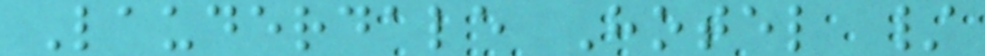Lauderdale Hotel /
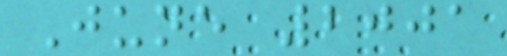June 2001
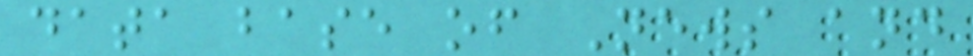data base of News and
